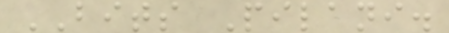BITS Pilani.
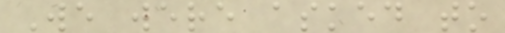We were asked to
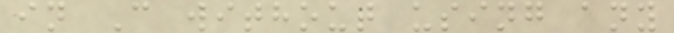in C without using any
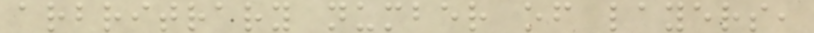arbritrary number of layers,
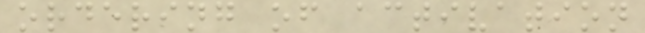ordering of activation
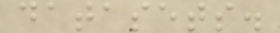datasets.
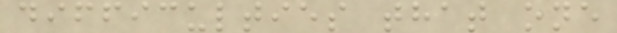difficulties that one
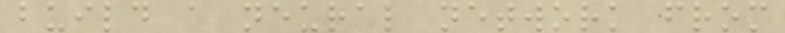build a neural network from
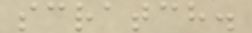scratch.
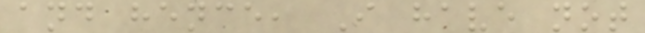and hence, I have not
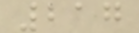217
